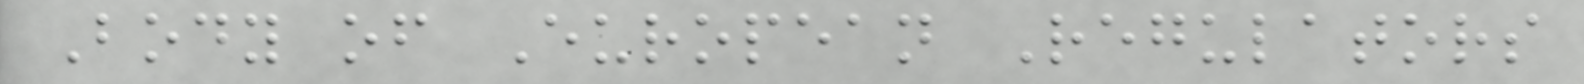Body of European Regulators
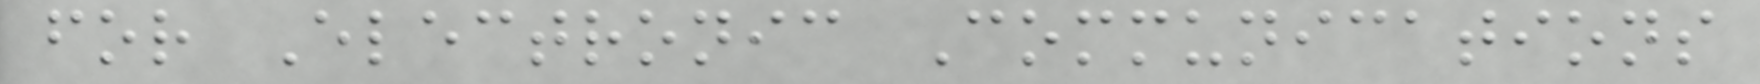for Electronic Communications
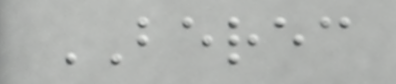BEREC
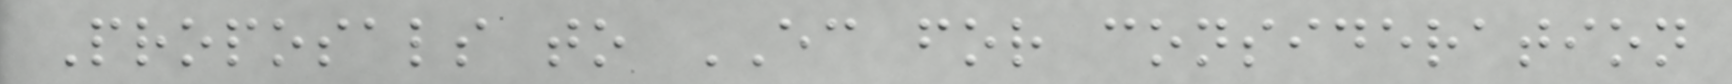Proposals to EC for consideration
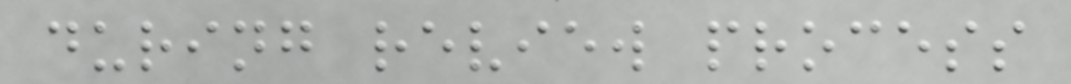during review process
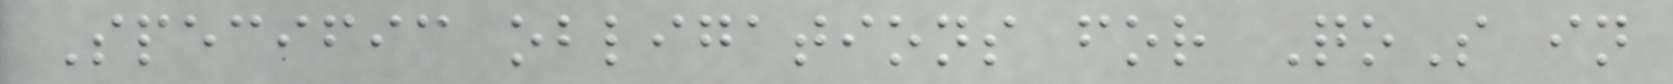Specific obligations for QoS in
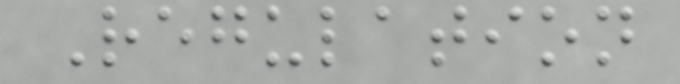Regulation
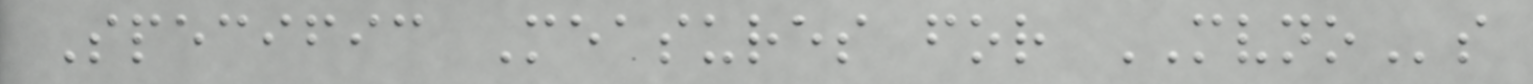Specific Measures for MVNOs
